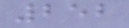252
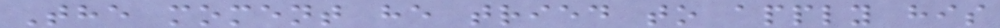The moment he tried to apply his
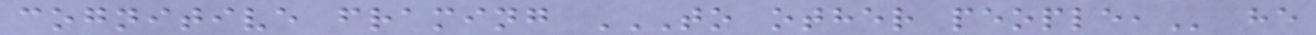cognitive framing TO OTHER PEOPLE, he
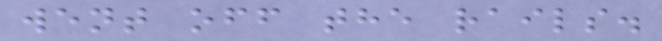went off the rails.
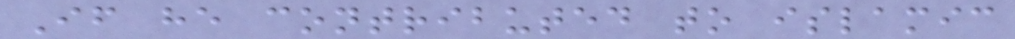If he contributed to islamic
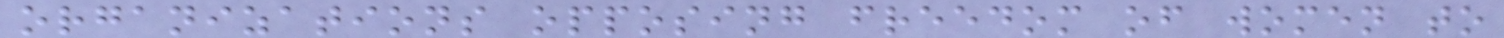organizations opposing freedom of women to
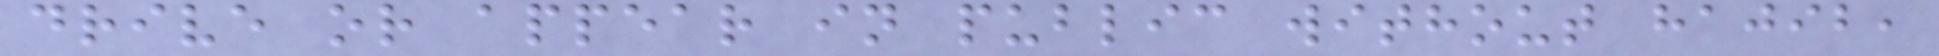drive or appear in public without hajib,
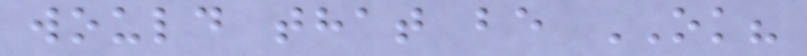would that be OK?
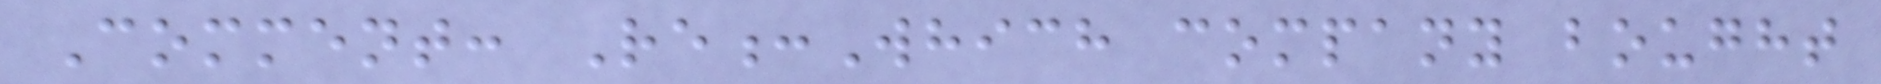Comment: Re:Which company bought
